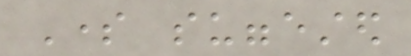Some suggested
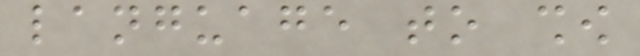language to show
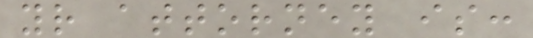your attorney is:
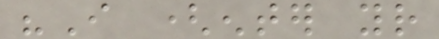"I (enter your
